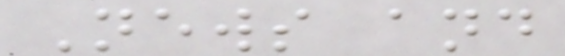News and
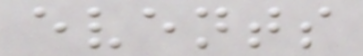events
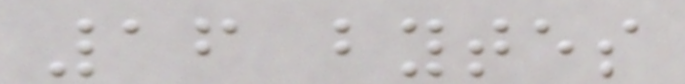16 bytes
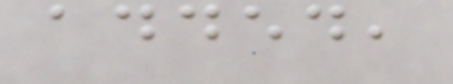added,
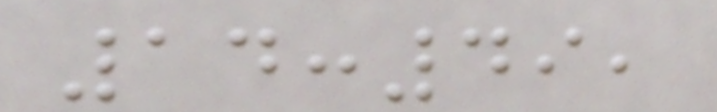14:49,
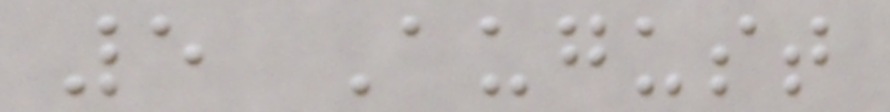5 August
